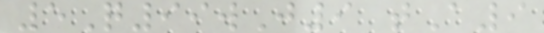5Q99wJ9 tA9
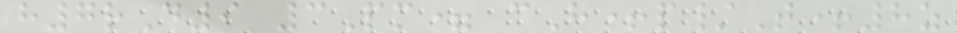h7rD9 3Pm= cH+p/T+8z
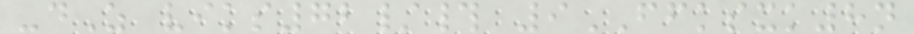-dZ viks72/# 9FFKSXK8n
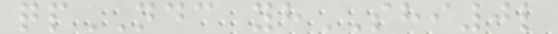qpNDC yhSHI0l
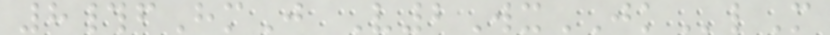8#fHmJ V2WxJKlM
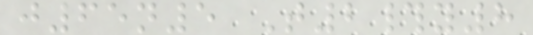j65n5 T2#y8
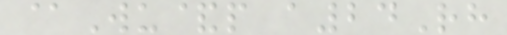@Wu&p a24Rh
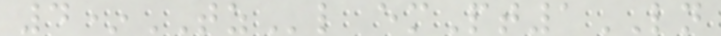4*TZl emPt1LN
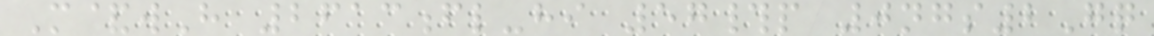M&wH 2613fl-hi 57#p 0ngs2Gq
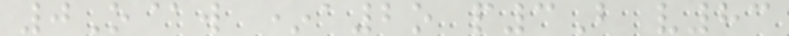0O@w *a2o p3B v83
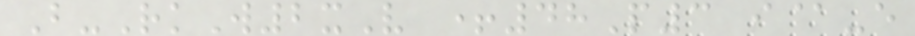B-RkW2xV +48P3 i@-e
